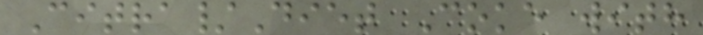Citra/Diet Coke with
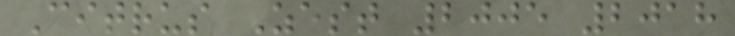Citrus Zest 2005 2018
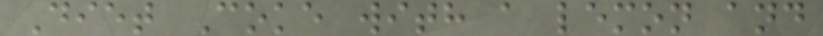Diet Coke with a lemon and
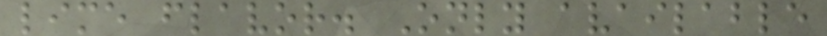lime flavor. Only available
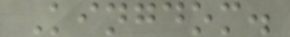Kingdom.
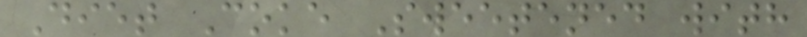Diet Coke Sweetened with
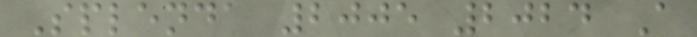Splenda 2005 2024 A
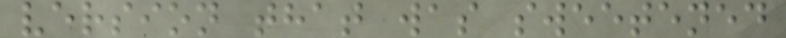version that was sweetened
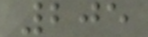205
